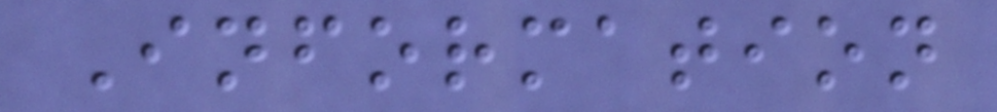Information
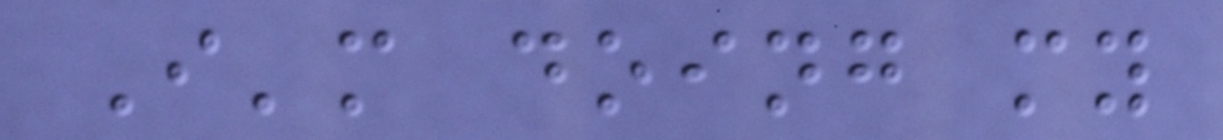I'm doing my
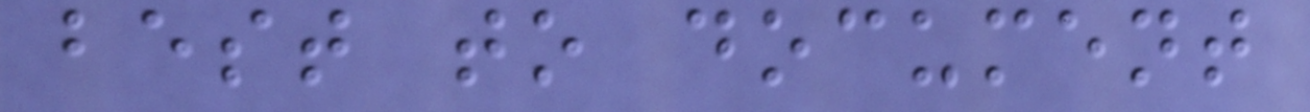best to document
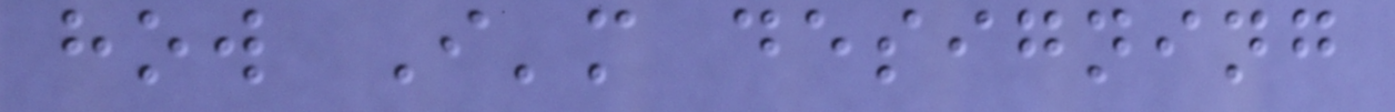how I'm designing
